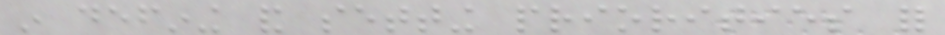in defining and setting priorities for
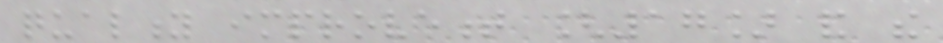quality improvement [17] and the
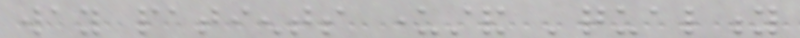way patients understand 'quality
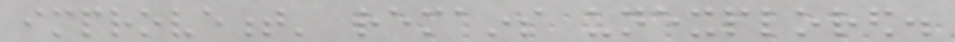improvement' remains unexplored.
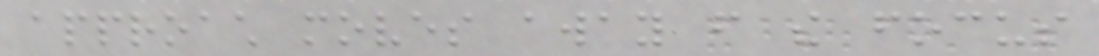approach moves away from the focus
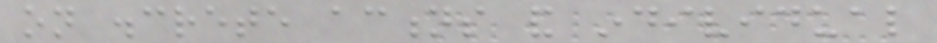on discrete actions and individual
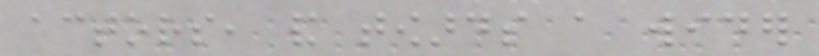actors, and towards a wider
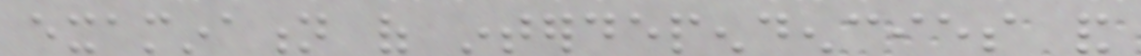examination of interdependencies and
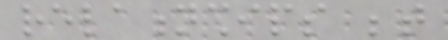relationships between
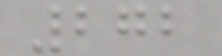272
